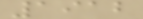1912
